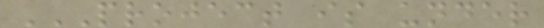PROJECT IS UNDER
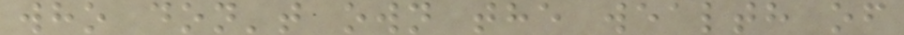who don't own the wealth of
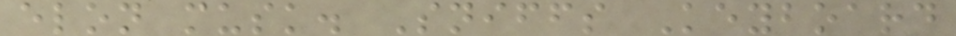elon musk. Sniffs Keyboard
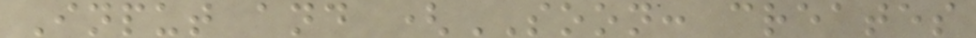Input and (SOON: creates
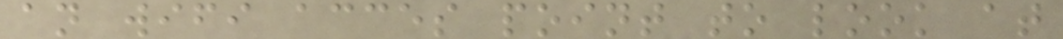an wifi acces point to look at
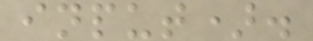input).
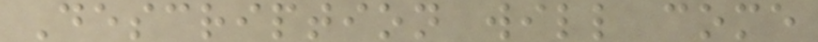Description will come
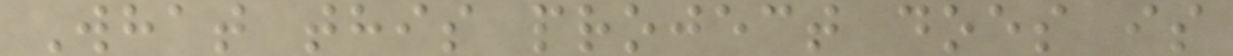What this project does is
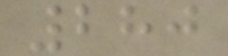280
